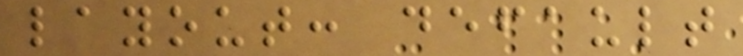layout: default
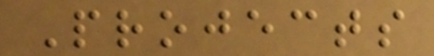Projects
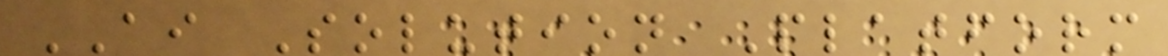AI Solution Platform
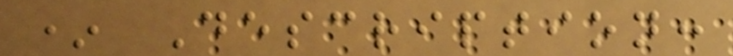* Description:
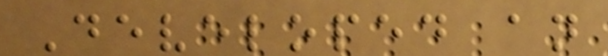Developed an
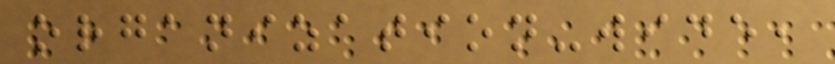organization-wide,
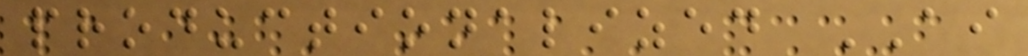productionalized AI
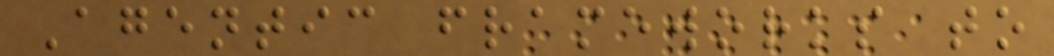Agentic frameworks to
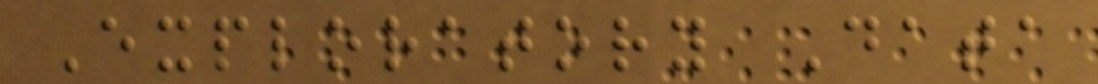Exploratory Data
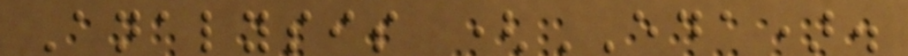Analysis (EDA).
